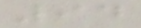94
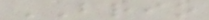BRIO
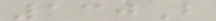130B
